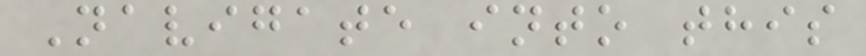Navigate into this
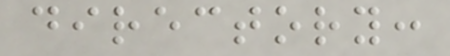directory:
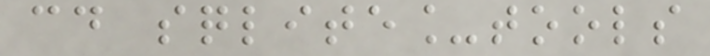cd sqlite_tools
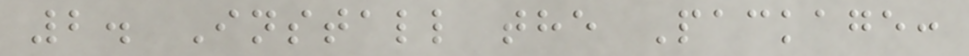2. Install the Package:
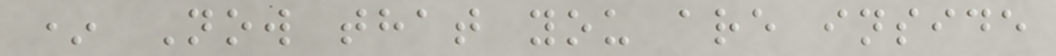* Now that you are inside
